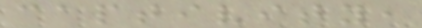captivity,
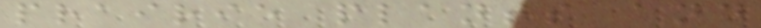prairie plants and
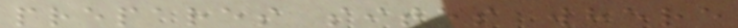prepares sites where
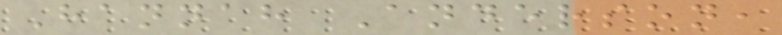Hannah Anderson,
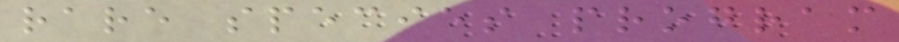rare species program
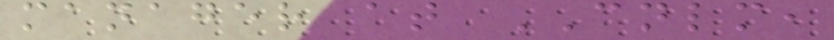manager at CNLM,
